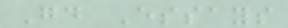Good Essays
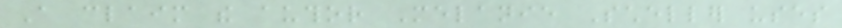A claim the author Melanie Scheller uses
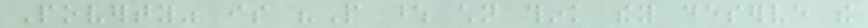Poverty" is "People whose children think they deserve the
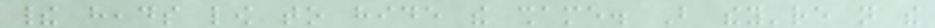their heads low to hide the shame. But they're not the
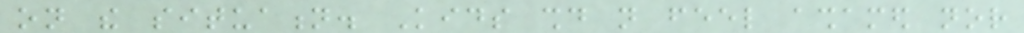on the situation. Kids should not feel ashamed nor
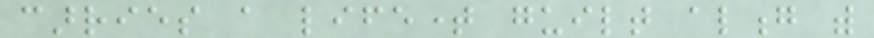carries a lifetime guilt along with
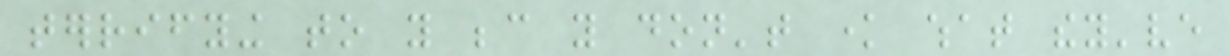terrifying to you because you don't know what they've
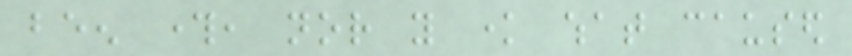been through, nor you know what caused
